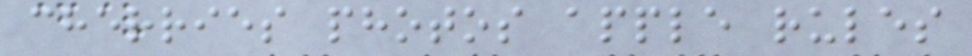cherries photos apple rules
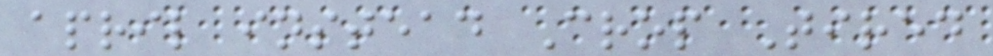april instead Crop Tired
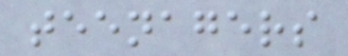teenagers
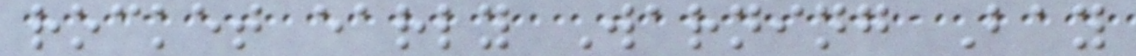rocket early Warning Bay
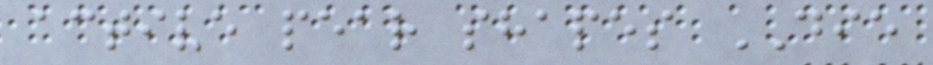active pear shapes DIE
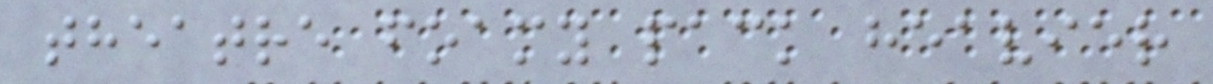theatre foamy pack heavier
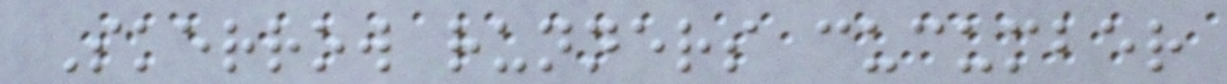Skerrow runners cucumber
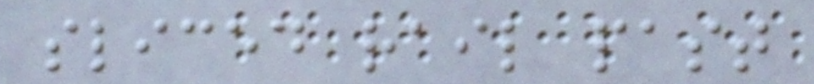sliced rail past
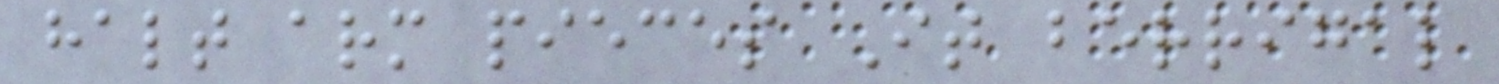halt arm pieces It berrigal
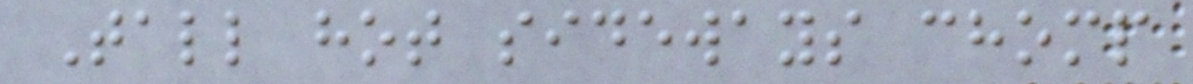Tall hot sideways chomp
